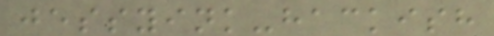jessyink-hackish
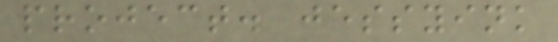project. jessyink
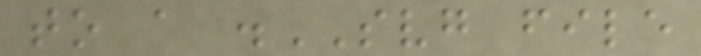to a .SVG file
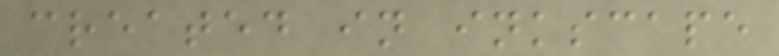created in inkscape
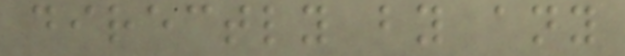directly by any
